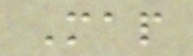Map
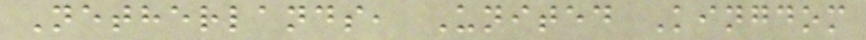Netherlands, United Kingdom
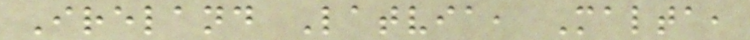Ireland Latvia, Malta,
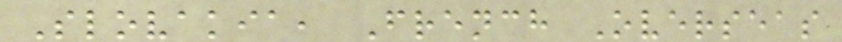Slovakia, French Overseas
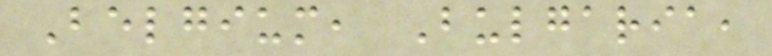Belgium, Bulgaria,
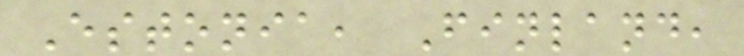Estonia, Finland,
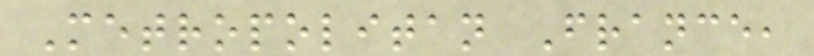Metropolitan France,
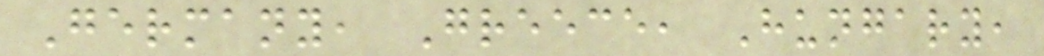Germany, Greece, Hungary,
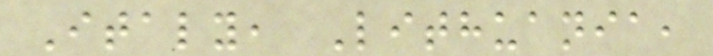Italy, Lithuania,
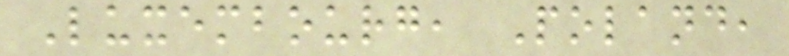Luxembourg, Poland,
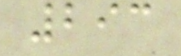293
